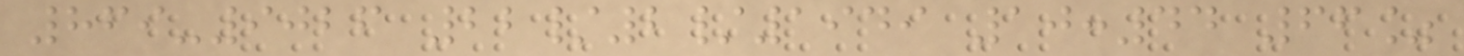869-9026 22/2/1949 10:44 66%
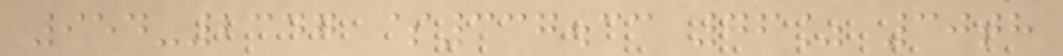954-2347 $337.33 76% 30th
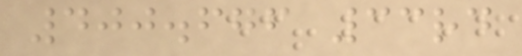400.676 33rd
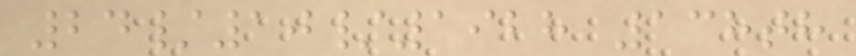24/10/1928 138th
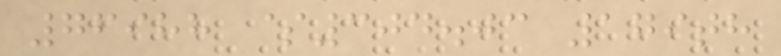76988 $304.03 179th
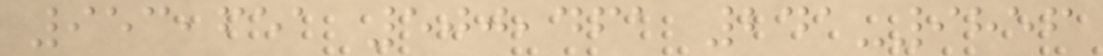953,651 500,461 241-9856
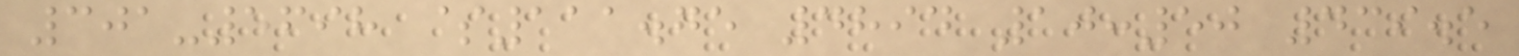301-5698 $111.75 4894 10:50 439.5
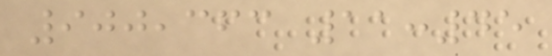900,363 11:45
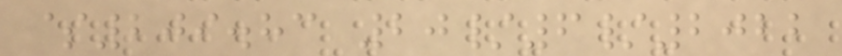$209.83 20/6/2022
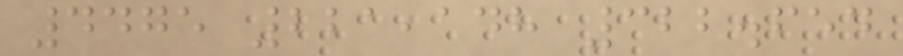4475 221,148 322.654
